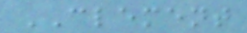CLEMENT
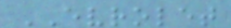EVROLET
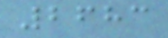2683
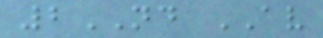2ND AV
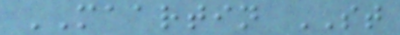MAARTIN ST
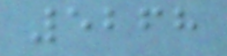5268
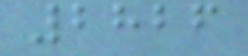2826
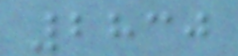2830
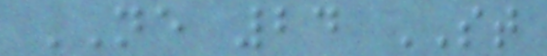NE 24 ST
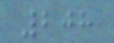208
